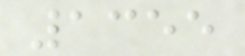1355
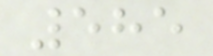585
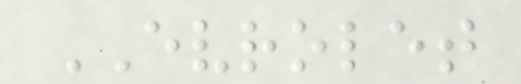EVROLET
